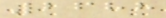2688
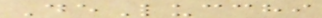DeLucchi
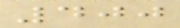400
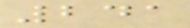241
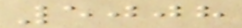5008
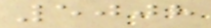5008
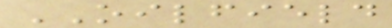OILFIELD
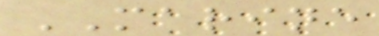MARINE
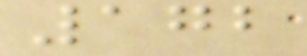172
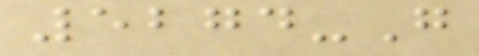5274-G
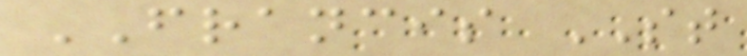FRANCIS ST
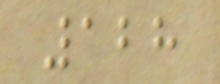128
